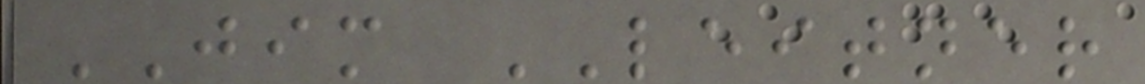JIM LEITNER
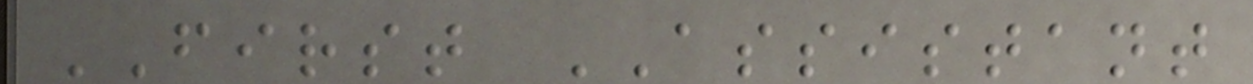FIRST ASSISTANT
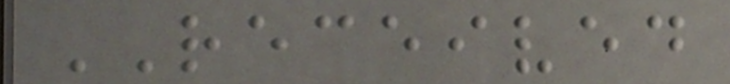RECEIVED
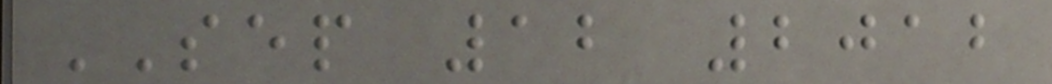SEP 12 2012
